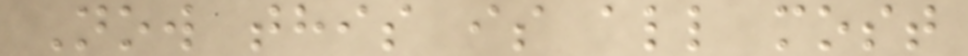Now this is all most
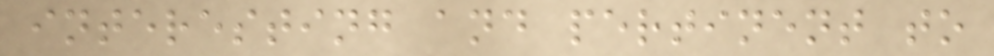interesting and pertinent to
